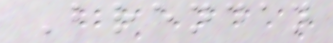Brendan
